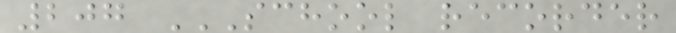207 SCHOOL RECORDER
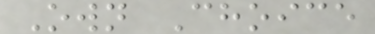Own Choice
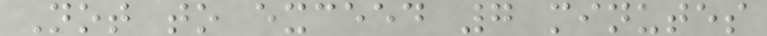Not to exceed 7 minutes
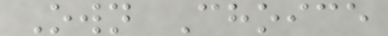Own Choice
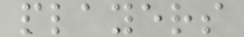players
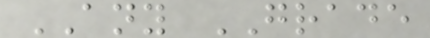ANY GRADE
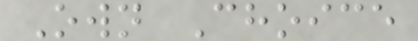Own Choice
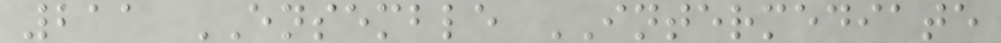211 ENSEMBLE INTERMEDIATE
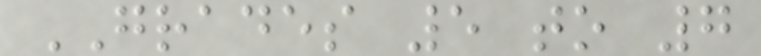GRADES 5 to 7
